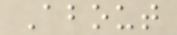About
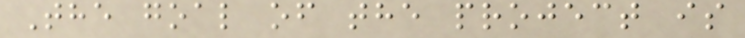The goal of the project is
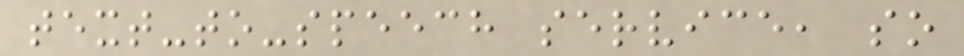text-to-speech service, so
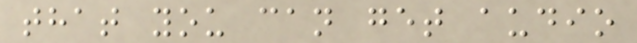that you can get audio
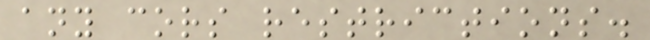any cors restrictions.
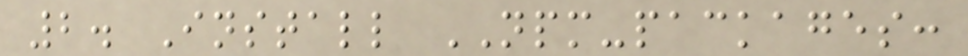2. Install NPM-packages:
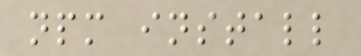npm install
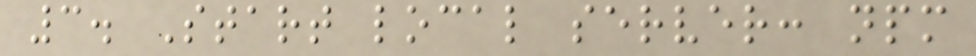3. Start local server: npm
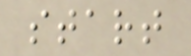start
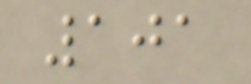101
